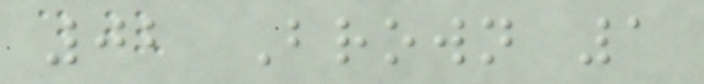02 Brown 1
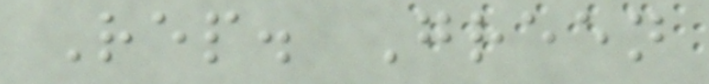Rep. Green
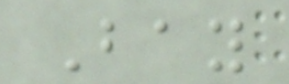Bay
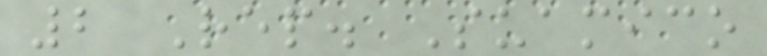2 Rep. Suamico
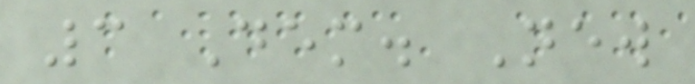3 Dem. New
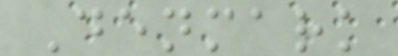Denmark
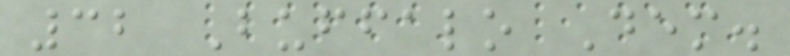32 Buffalo Dem.
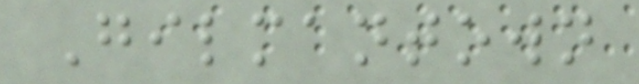Gilmantown
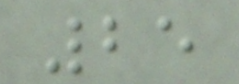25
